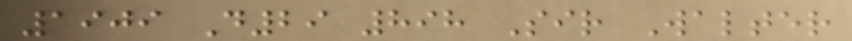1909 D29 898 Sir Walter
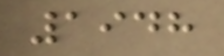1948
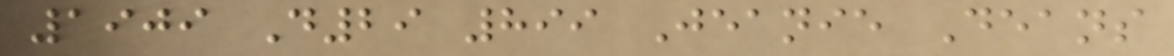1909 D29 899 Jeanie Deans
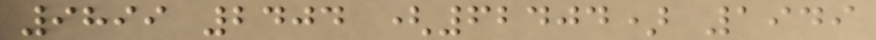9899 2404 (62404) 1949
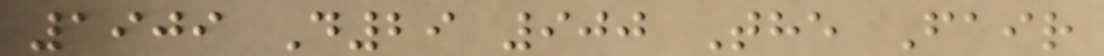1909 D29 900 The Fair
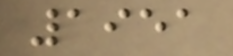1951
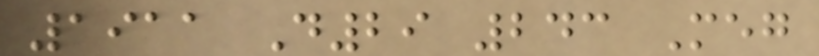1911 D29 243 Meg
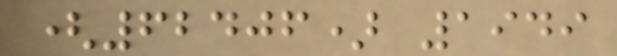(62406) 1949
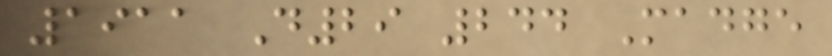1911 D29 244 Madge
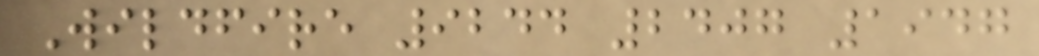Wildfire 9244 2407 1947
